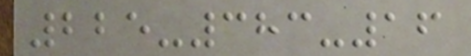225-383-16
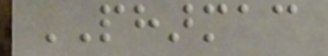PHARMAC
